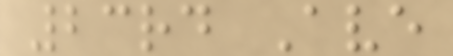23rd Ave
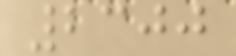2300
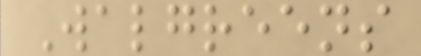Walgreens
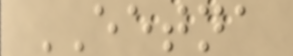EETNA
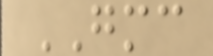GMC
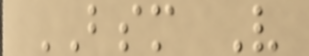BSM V
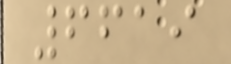6619
